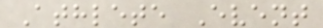Athlete Event
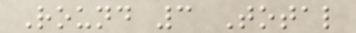Round 3 Total
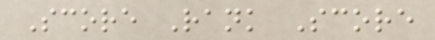Score Rank Score
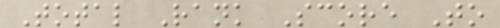Total Rank Score To
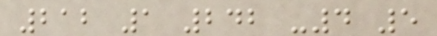212 1 242 -4 5
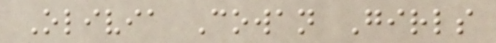Olivia Cowan Girls
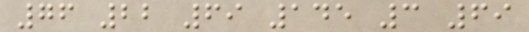76 22 69 145 3 69
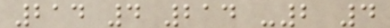214 4 214 -2 4
